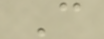C
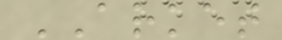ARKET
